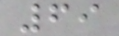69
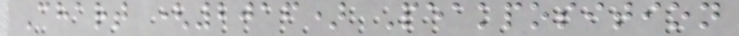Chart (2016) Peakposition
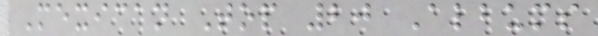Mexican Top 20 Albums
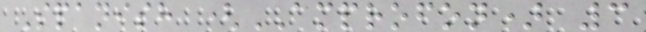Spanish (AMPROFON) 3
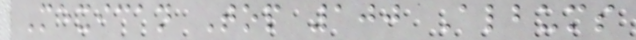Mexican Top 100 Albums
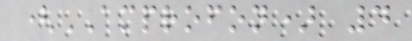(AMPROFON) 4
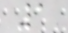1
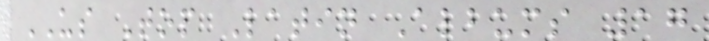US Top Latin Albums 17
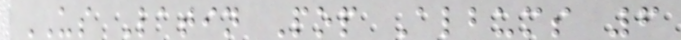US Latin Pop Albums 6
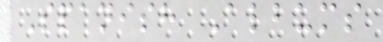Spanish Albums
